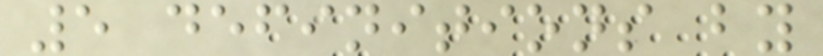5 definitions by
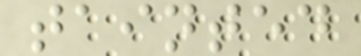tainted
